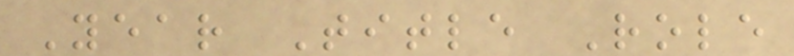Year Title Role
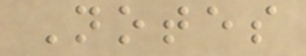Notes
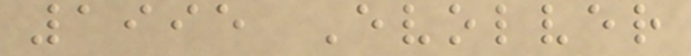1995 Evolver
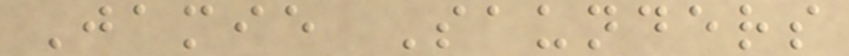Jamie Saunders
